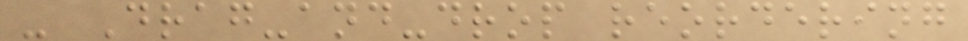- Drag-and-drop reordering
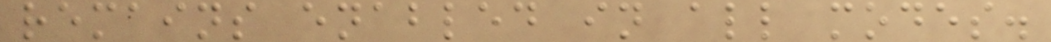remains enabled in all modes.
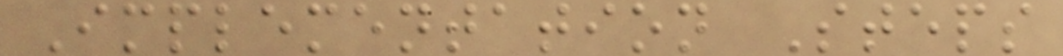Implementation Steps
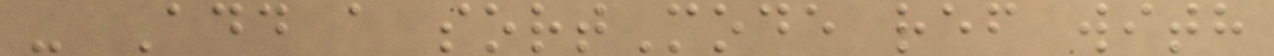- Add a sortMode ref with
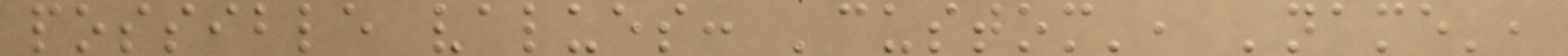possible values: 'custom', 'name',
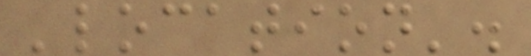'location'.
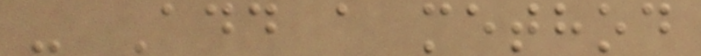- Add a method
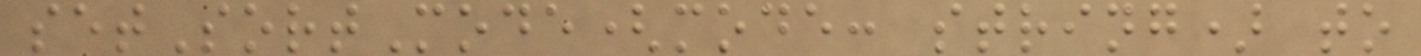setSortMode(mode: string) to
